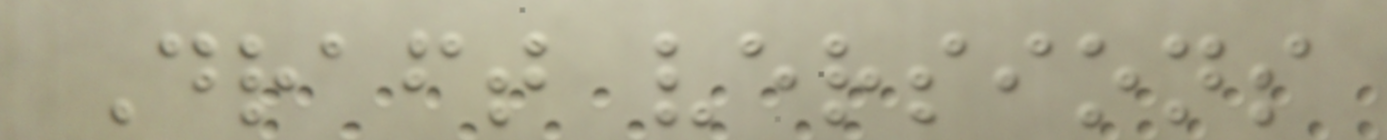Draft versions
